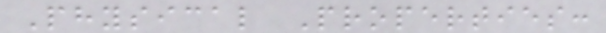Physical Properties:
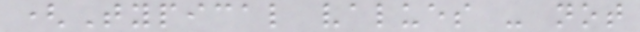(Typical values - not
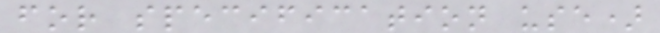for specification use)
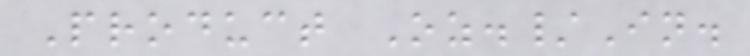Product Oz./In.
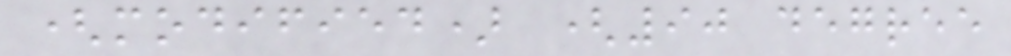(modified) (90 degree
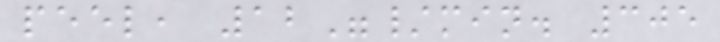peel, 12"/min. 305
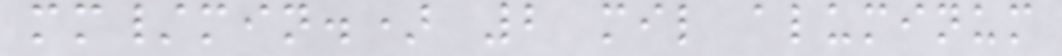mm/min.) 2 mil aluminum
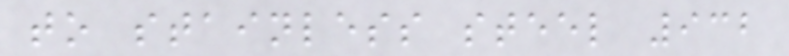to stainless steel 932
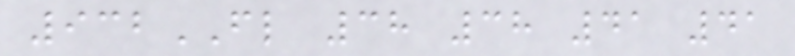932FL 38 38 41 41
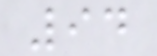94
